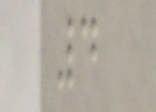4
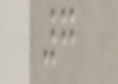7
